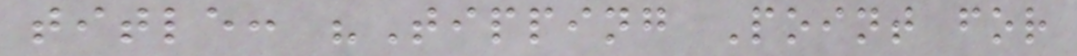title: "Tipping Point for
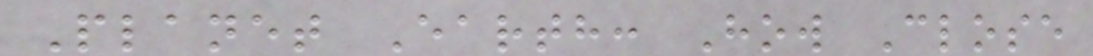Planet Earth: How Close
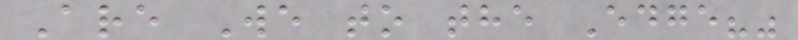Are We to the Edge?"
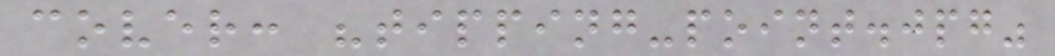cover: "tipping-point.jpg"
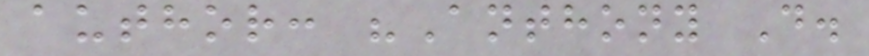author: "Anthony D.
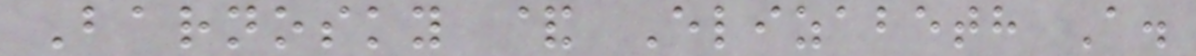Barnosky & Elizabeth A.
